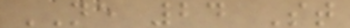NE 24 St
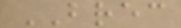BREC
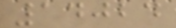14024
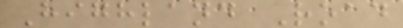Highland Road
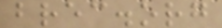brec.org
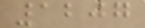1207
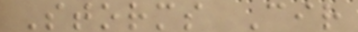Storms Cir
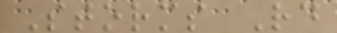Storms Rd
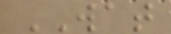WAT
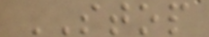STOP
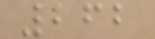262
